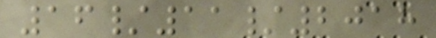16/11/2018
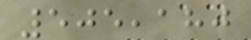505,180
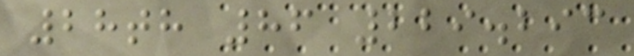28th 86 229.293
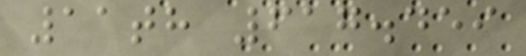11th 617.459
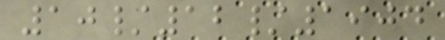10/12/1904
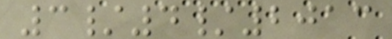3/4/2013
